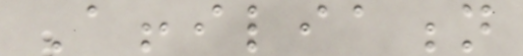Affiliation
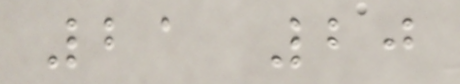21 20
